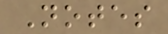Notes
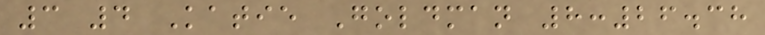3 4 Katie Goldman 8:26.38
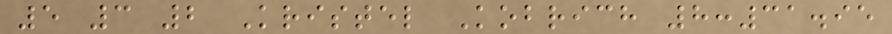5 3 2 Kristel Kobrich 8:31.95
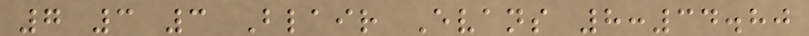7 3 3 Blair Evans 8:34.80
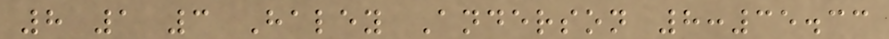8 1 3 Haley Anderson 8:35.33
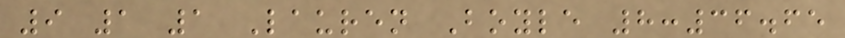9 1 1 Lauren Boyle 8:36.65
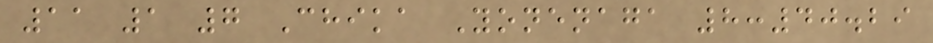11 1 7 Chika Yonenaga 8:40.29
